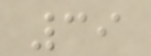39
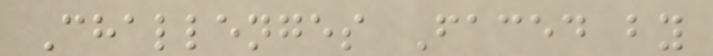Challenges Faced by
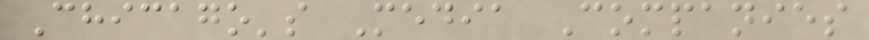Chicago's Media Companies
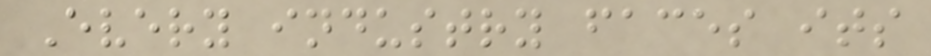Every industry faces its
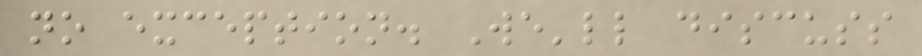no exception. We'll discuss
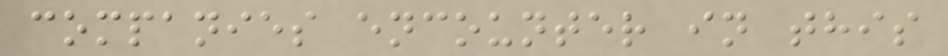companies encounter in this
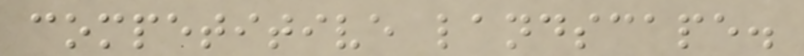competitive landscape.
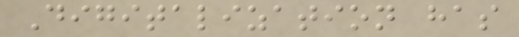Digitalization has
